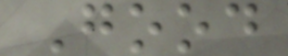Good
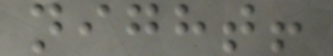night!
